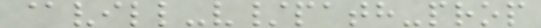@vill-v/path-prop
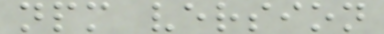npm version
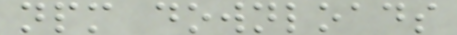npm downloads
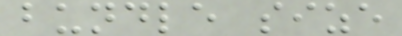bundle size
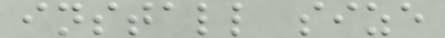install size
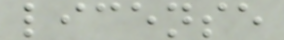license
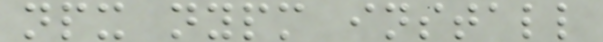npx nypm install
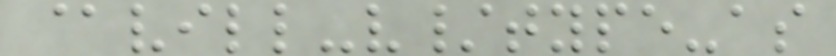@vill-v/type-as
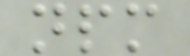npm
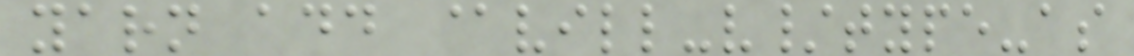yarn add @vill-v/type-as
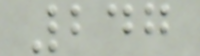247
